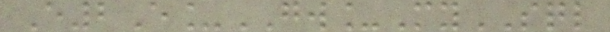E2E_GW_MySQL
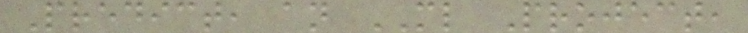Predict, an ML Project,
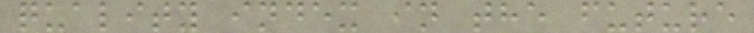quality index in the future
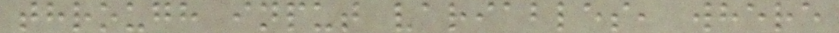through input variables, where
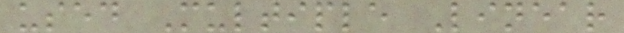used Multiple Linear
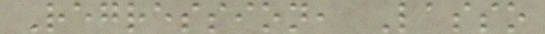Regression, Lasso
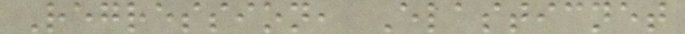Regression, Elasticnet
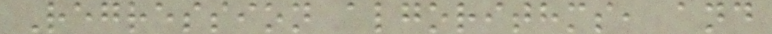Regression algorithms, and
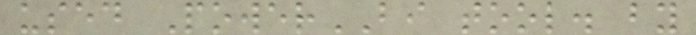used PowerBI tool. by
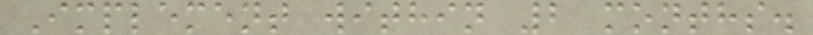Implement within 2 months.
